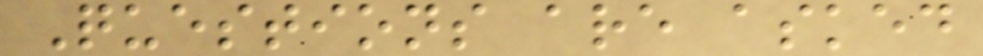Questions are asked
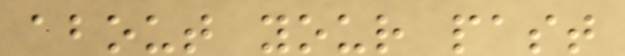about your past
